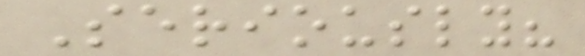Seriously?
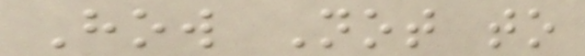How Not to
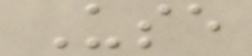Use
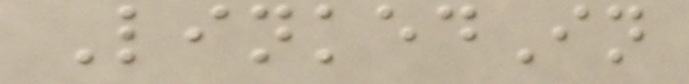LinkedIn
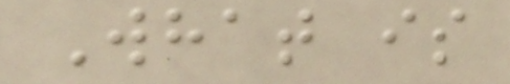What is
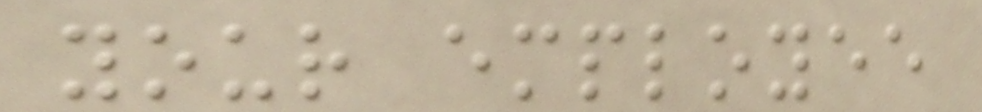your employee
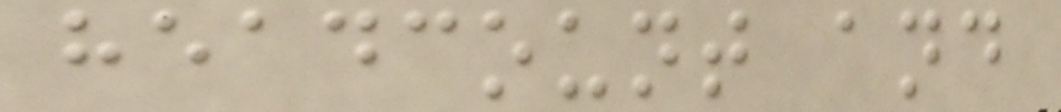headcount and
